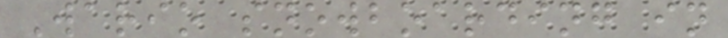Wario snowboarding in
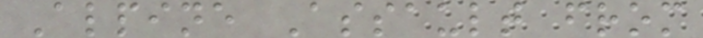Alpine Assault from
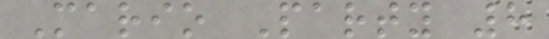Mario Party 8
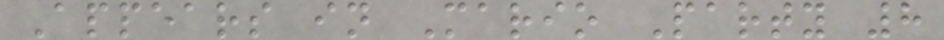Appears in Mario Party 8
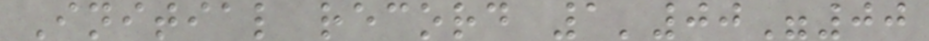Initial record 1'00"00
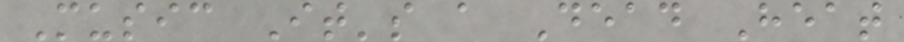Music It's a Dead Heat
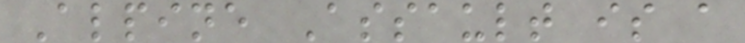Alpine Assault is a
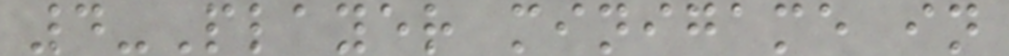4-Player minigame in
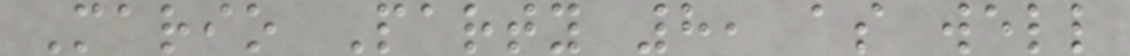Mario Party 8, as well
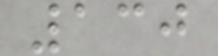130
